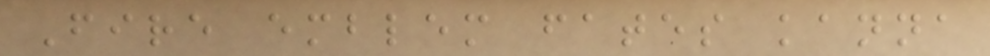Fire emblem fates kanna
